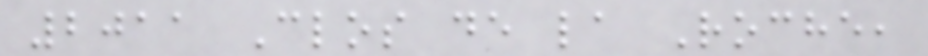2011 Clos de la Roche,
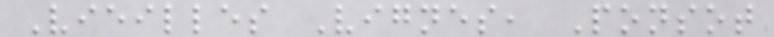Vieilles Vignes, Ponsot
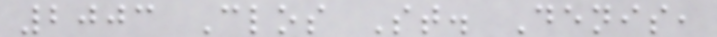2003 Clos St. Denis,
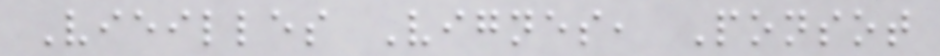Vieilles Vignes, Ponsot
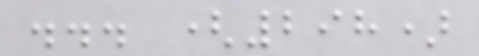... (298)
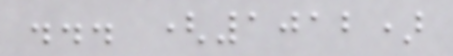... (1012)
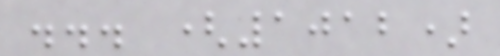... (1012)
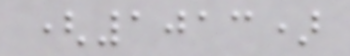(1013)
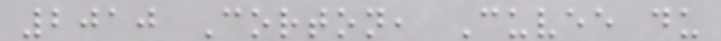2010 Corton, Cuvee du
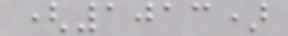(1013)
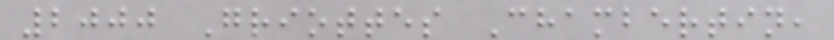2000 Griottes Chambertin,
